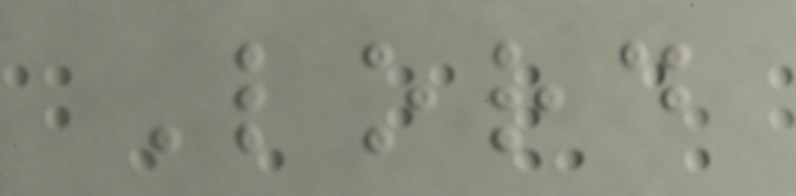Lord
